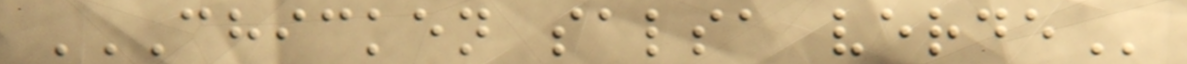CHICKEN SALSA VERDE
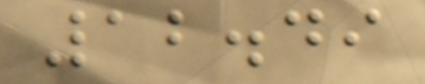12.49
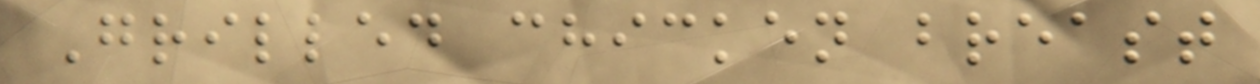Grilled chicken breast
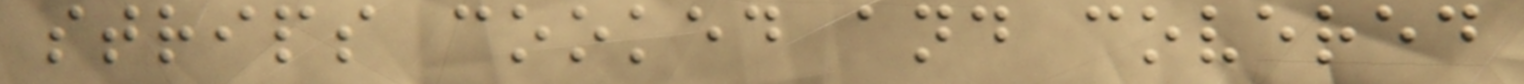strips cooked and covered
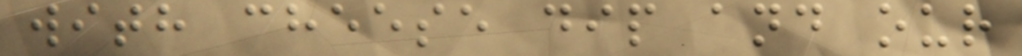with cheese dip and our
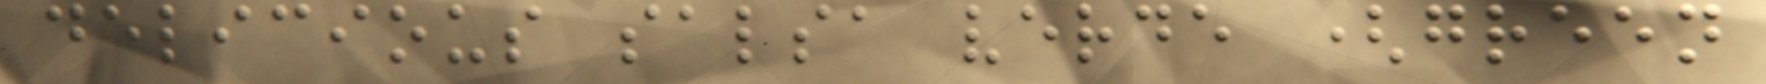delicious salsa verde (green
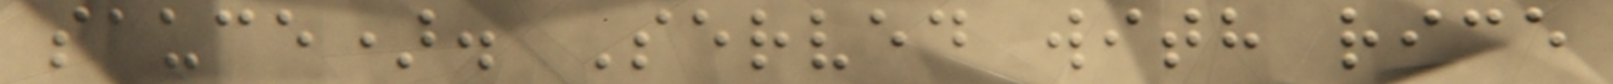sauce). Served with rice
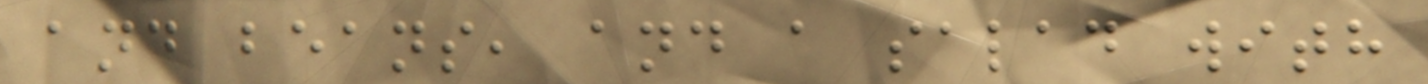and beans, and a salad with
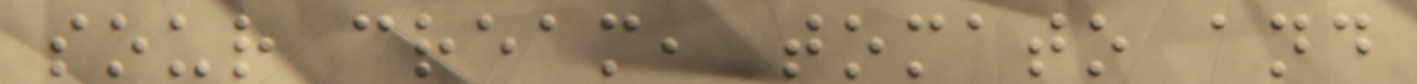sour cream, tomato and
